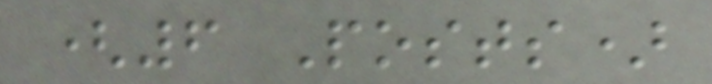(6 Posts)
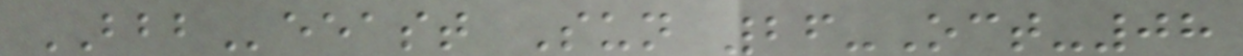BBBeeast Sun 26-Oct-08
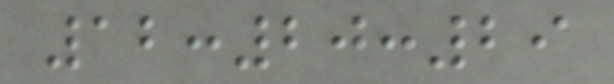12:20:29
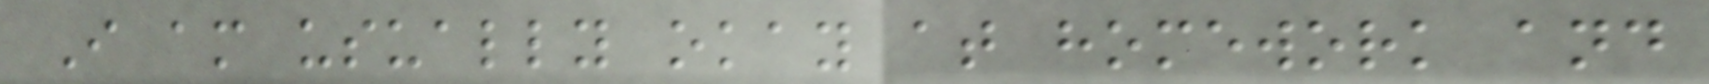I am usually okay at homework and
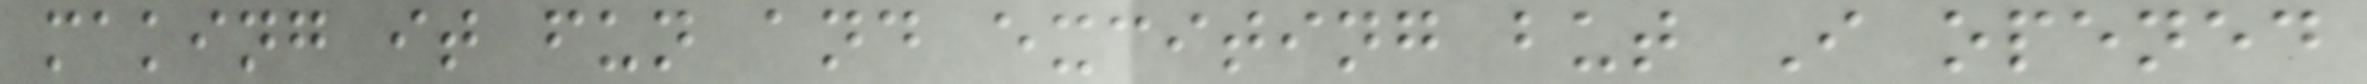making it fun and exciting but I opened
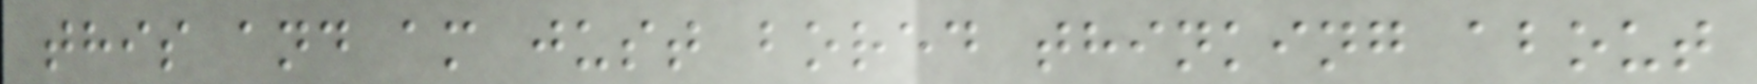this and am just bored thinking about
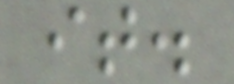it.
